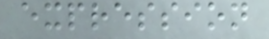expression
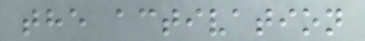the activation
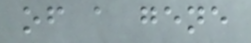of a gene
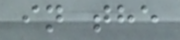in the
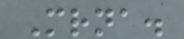Mrna.
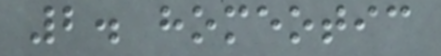2. homeotic
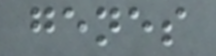genes
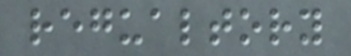regualtory
